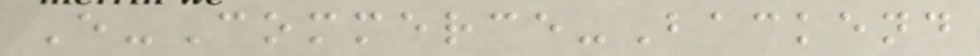E-Commerce-Backend
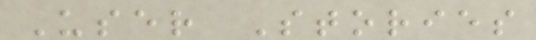User Stories
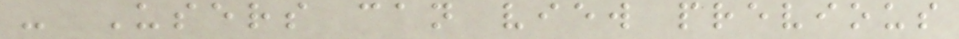- Users can view previous
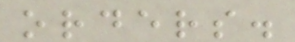orders.
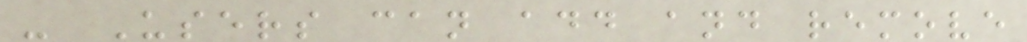- Users can add and remove
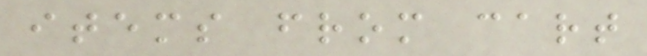items from cart
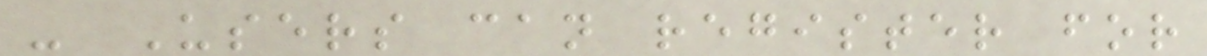- Users can register for
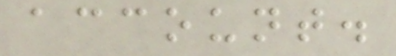account.
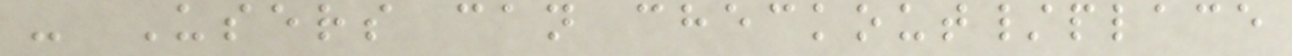- Users can checkout/place
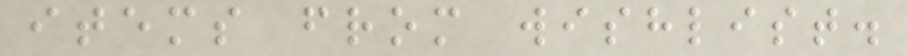items from wishlist.
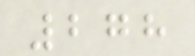278
